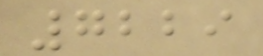7229
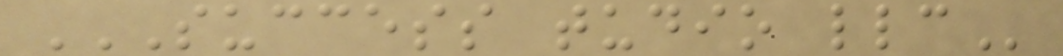SUCCESS TUDIO LLC
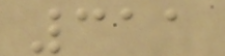311
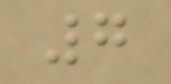7
